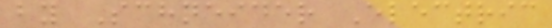by Schneider Electric
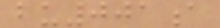bu001a
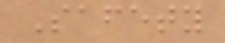Safety
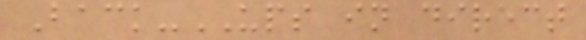Back-UPS in direct
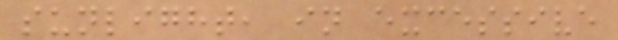sunlight, in excessive
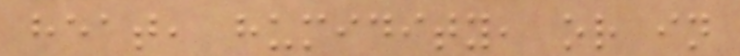heat, humidity, or in
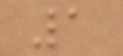1
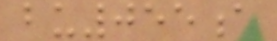bu055a
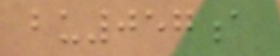bu057a
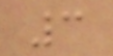3
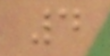4
